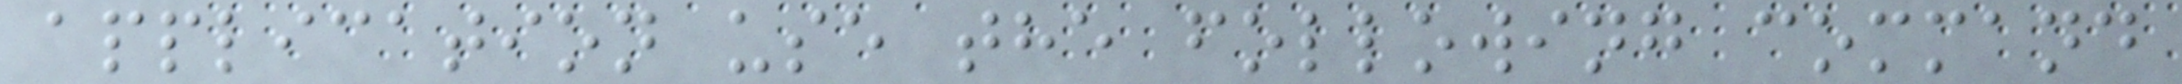application use the following command
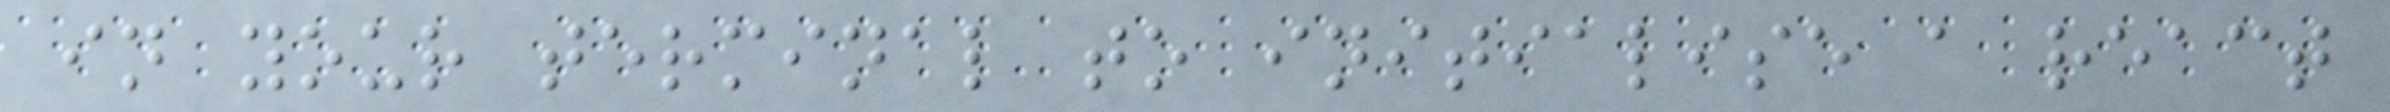in your terminal to initialise a react
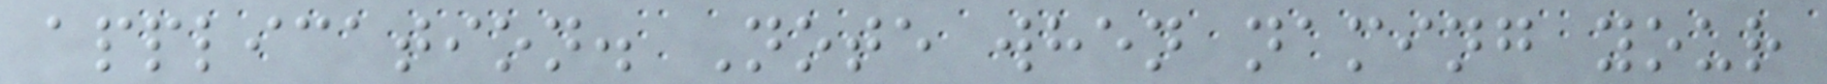application. Note when naming your
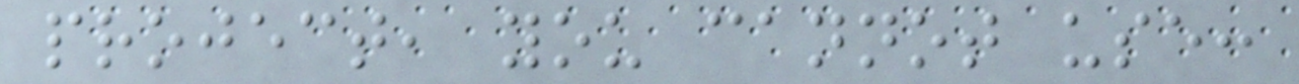project, you cannot use:
